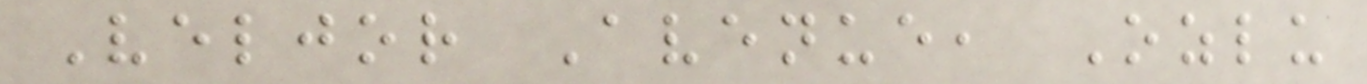Veljor Avenue, Ozlu
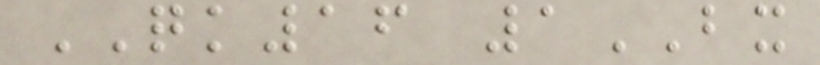QK16 1BX
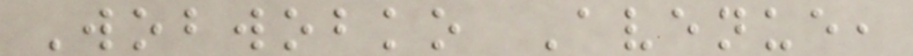Wobwobko Avenue,
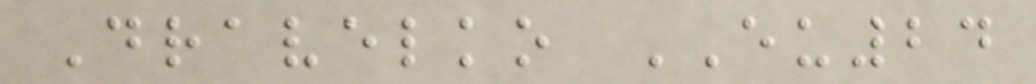Dravelko EU24
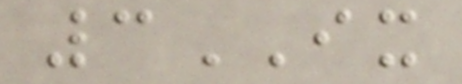3IX
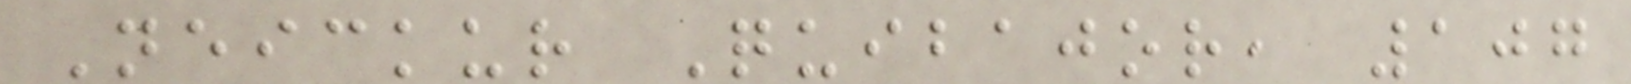Neickur Quibajor, 107
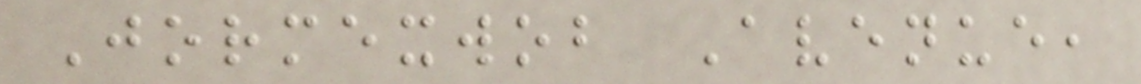Jormexwob Avenue,
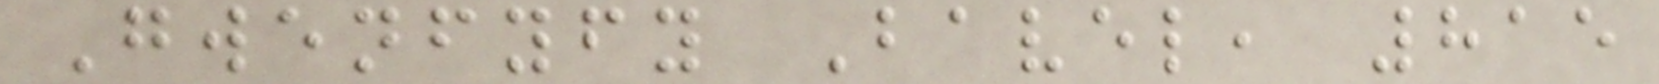Gwenfyfy Bavel, 815
